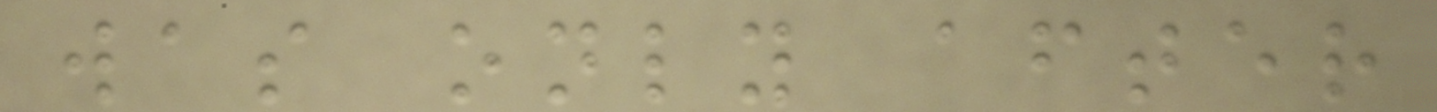was only after
